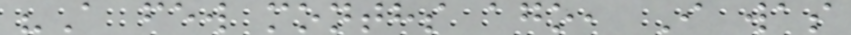"A few months ago, I was
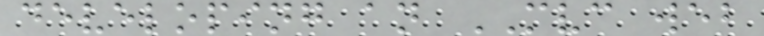developing an MVC web
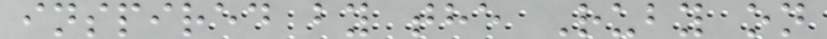inspired by the Ruby on
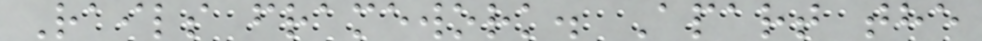Rails framework. Apart the
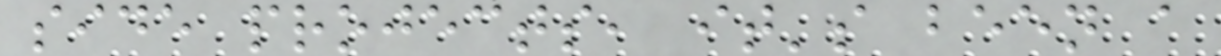side projects, it's been a
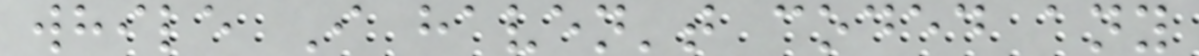while I haven't coded any
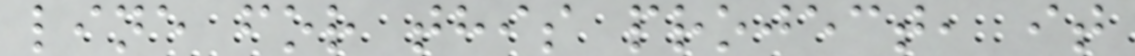line for this project, it
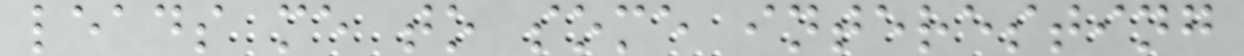leads me to some interesting
